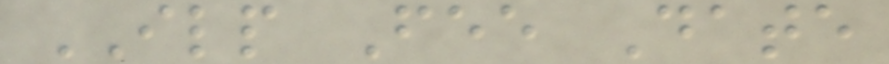ILP Fee Date
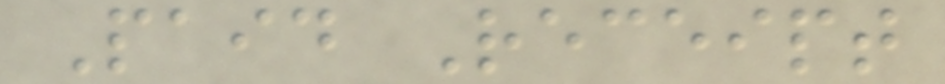Paid Receipt
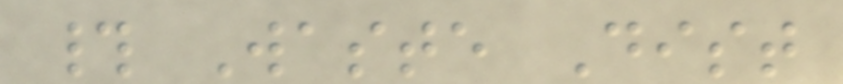# Waste Dist
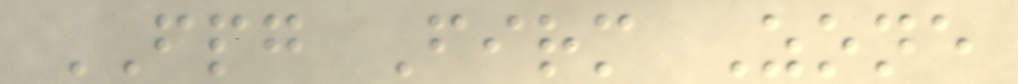FPG Firm Zone
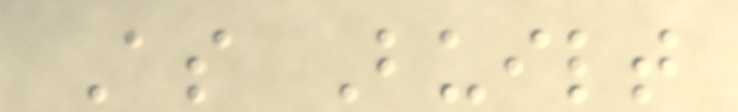As Built
